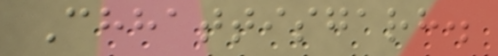Chhattisgarh.
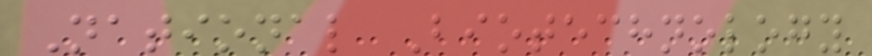National Biotechnology
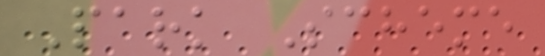Park Scheme
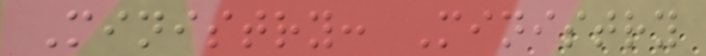Ministry: Ministry
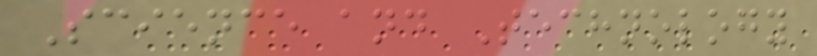Science and Technology
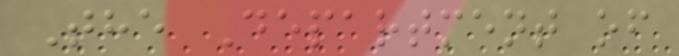The Department of
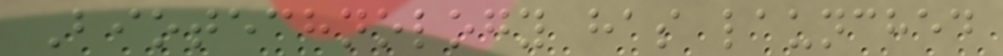Biotechnology has launched
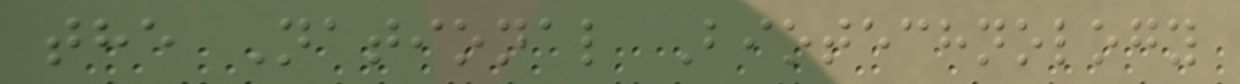the National Biotechnology
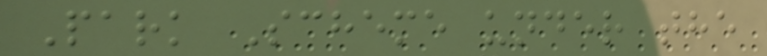Park Scheme under the
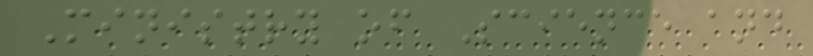Ministry of Science and
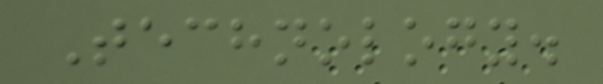Technology.
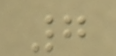7
